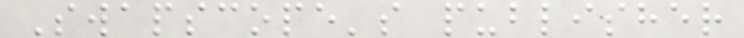Swapscope's publisher
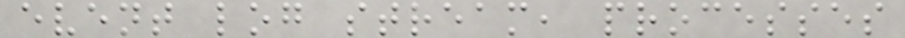event log stream, processes
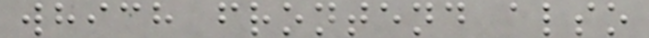which frontend also
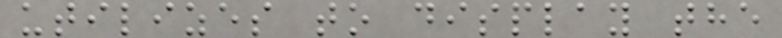utilizes to display the
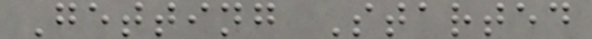Getting Started
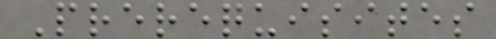Prerequisites
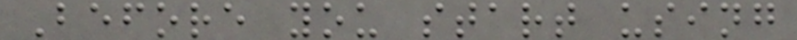Before you start using
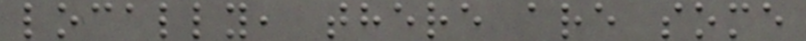locally, there are some
